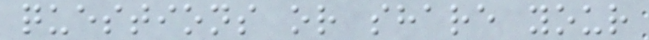questions or share your
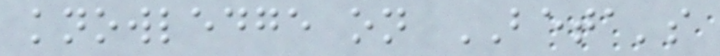knowledge on BETA's
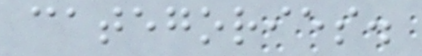categories.
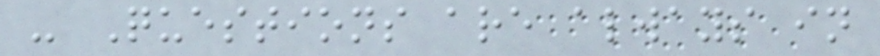- Questions are always in
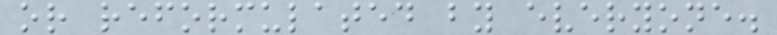or reformulated by everyone.
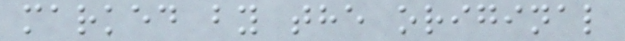marked by the original
